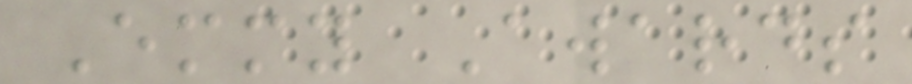Emmy Awards
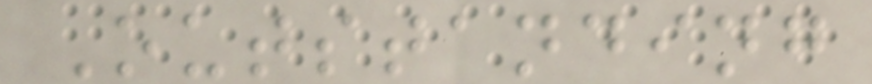Outstanding
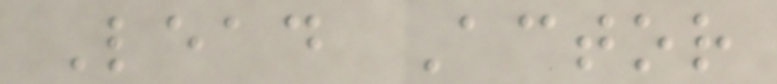Lead Actor
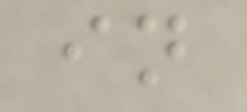in
